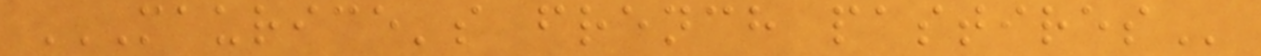MAURICE'S FRENCH PASTIRES
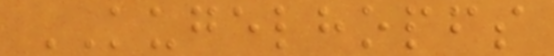KUGELHOPFS
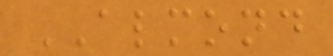ALMOND
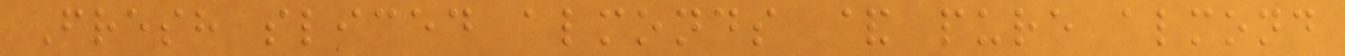Fresh sliced almonds & pure almond
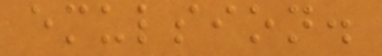emulsion.
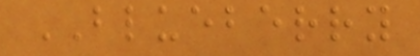BLUEBERRY
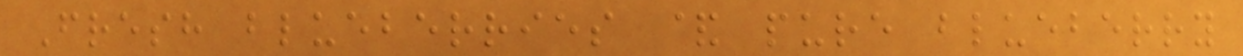Fresh blueberries & pure blueberry
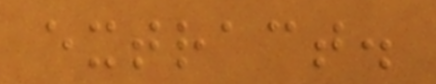extract.
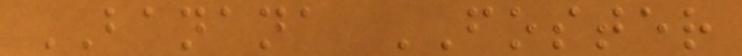BANANA FOSTER
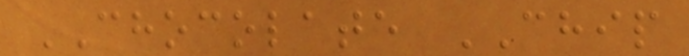CHOCOLATE CHIP
